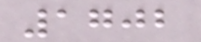1702
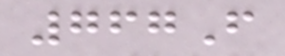767F
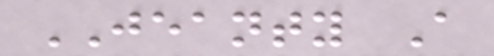JEANTY A
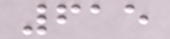615
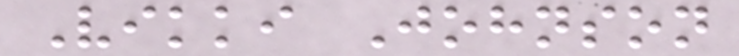Vikki Johnson
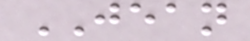JEAN
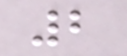2
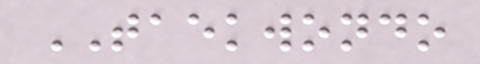TAEKWONDO
